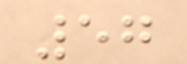57
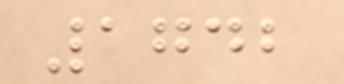1742
